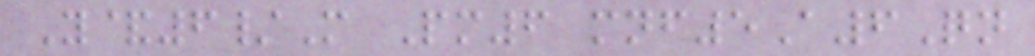Y&6/M Pm6 mnf5A6Qn
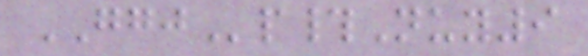GGJp#Nuy9
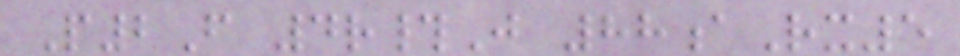P2F 4r#J 88aRx5
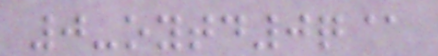0-oytd0q@
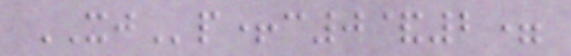XJp+c0&2=
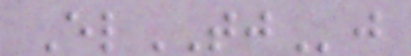ElTJj
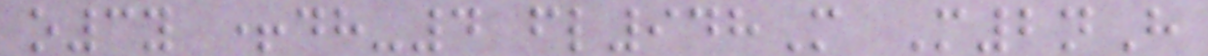o3y +dh-4 fl948M M2nH
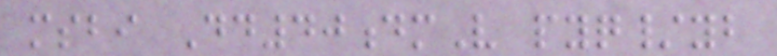msbi Dd40dmV pyq/yb
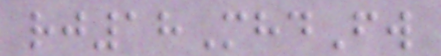rj18MhdFw
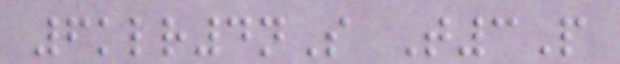6klr4nS T3P
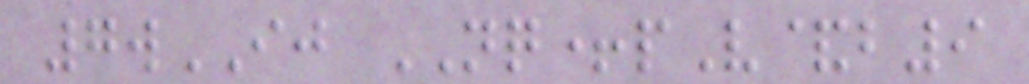7wIJ NQ+pV&b9
